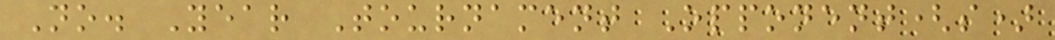No. Year Tournament Opponent(s)
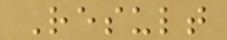Result
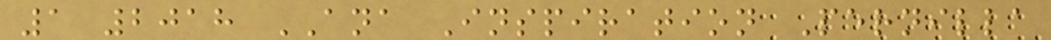1 2018 ANA Inspiration Pernilla
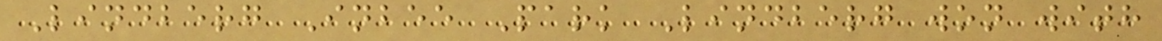Lindberg Inbee Park Lindberg won with
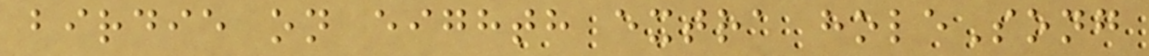birdie on eighth extra holeSong
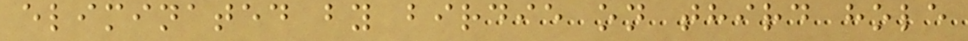eliminated by birdie on third hole
